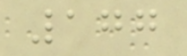177
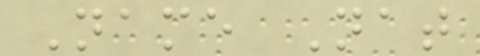Name Nat
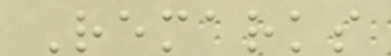Remarks
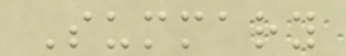Summary
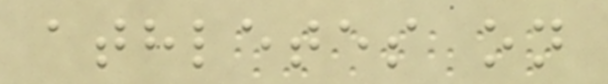athletes on
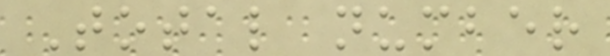Total number
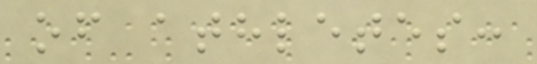of athletes:
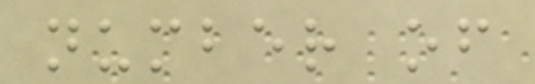number of
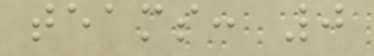teams: 0
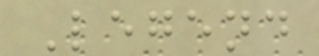Legend
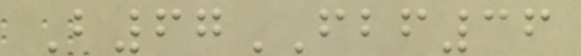B67FBF36
